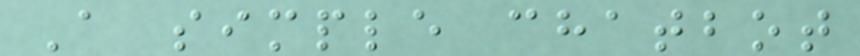A simple chatbot
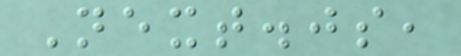Next.js,
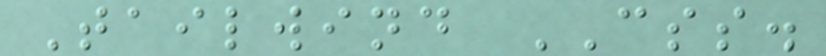Tailwind CSS.
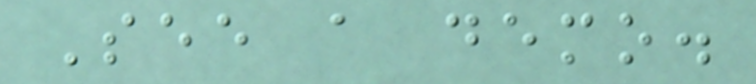See a demo.
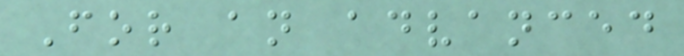For an advanced
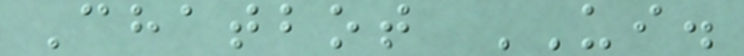Chatbot UI.
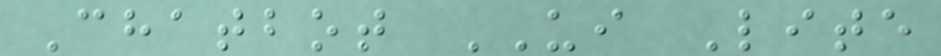Chatbot UI Lite
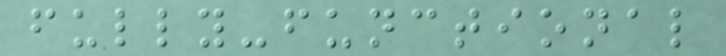fully-functional
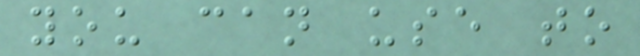you can use to
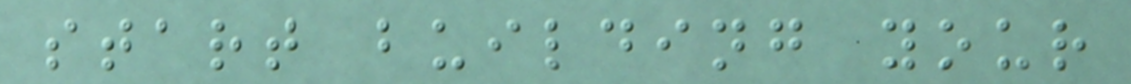start building your
